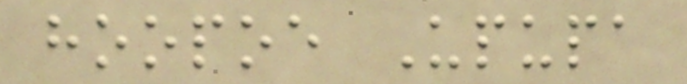hoopoe Upupa
